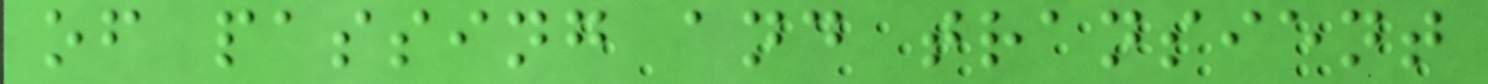of passing and transient
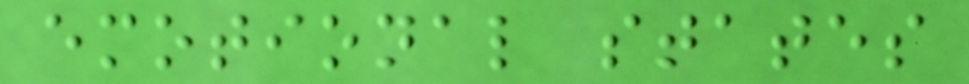emotional states
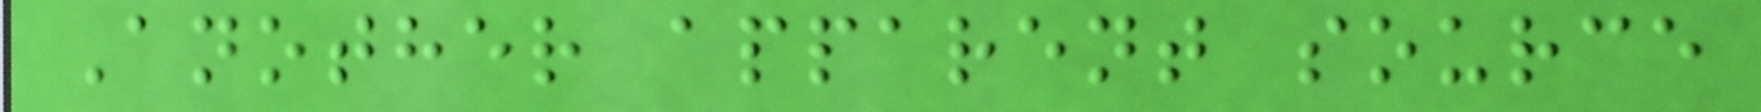Another apparent source
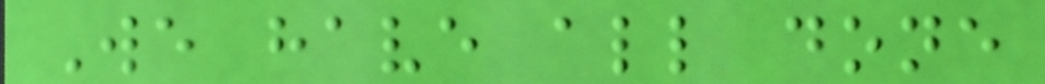We have all done
